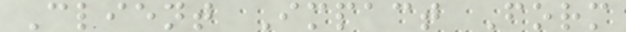Client Impact Form
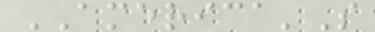AMERICA'S
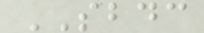SBDC
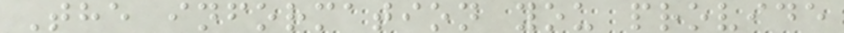The information you provide
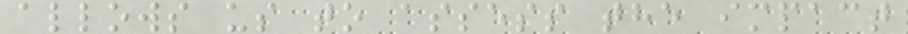allows us to assess the impact
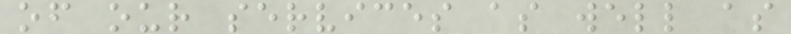of our services as well as
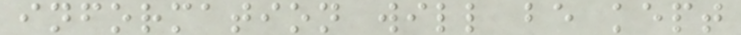information will be kept
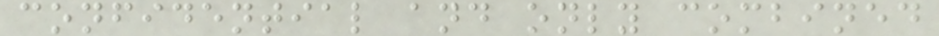confidential and only combined
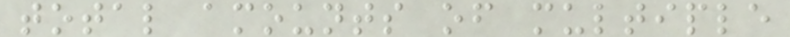total amounts of multiple
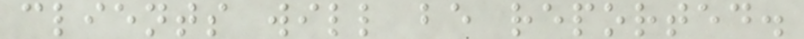clients will be reported.
